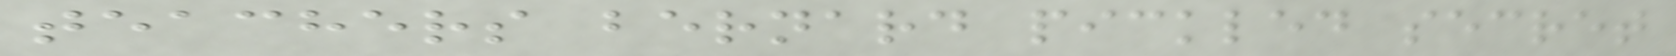teachers bernard pickled secret
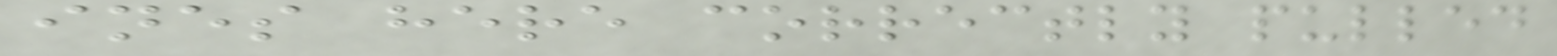ines here correctly pulled
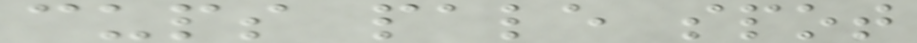cups pale spot
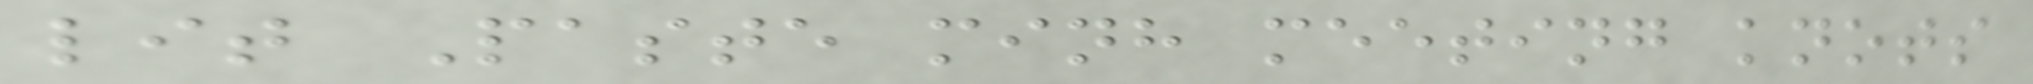lit Paste minh meeting knots
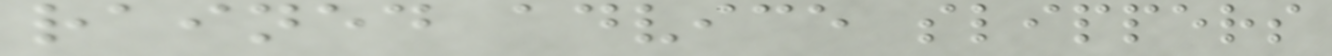rained advice slippers
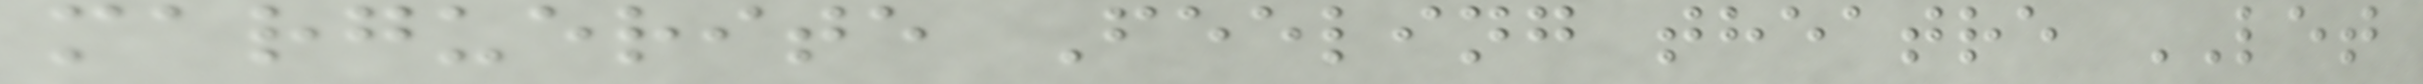marguerite Feeling theatre LET
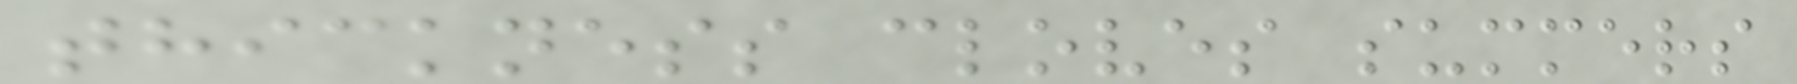thickness cloves summers
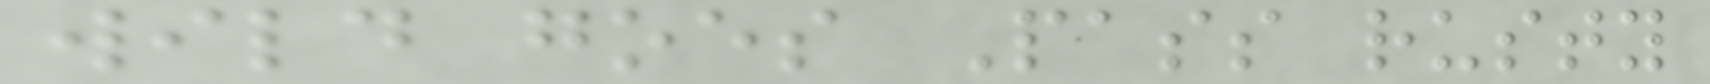wild goes Pass rusty
